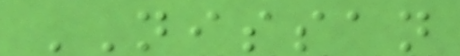NISSAN
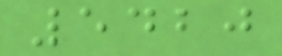5420
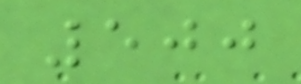500
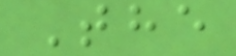The
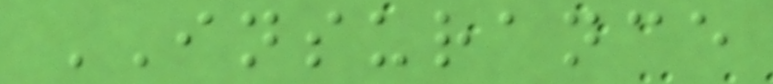INSURANCE
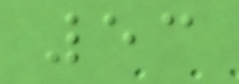53
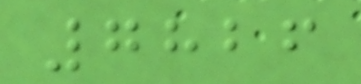7826
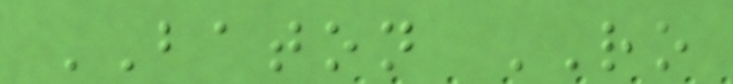BATON RO
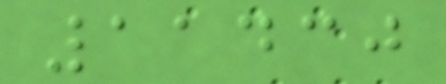11430
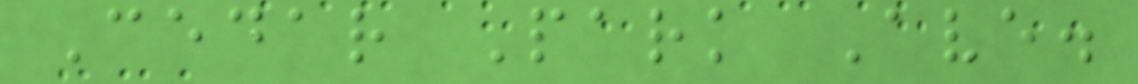Cedar Park Ave.
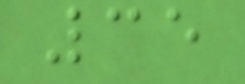35
